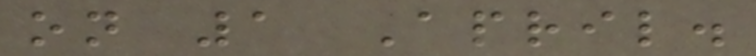on 1 April.
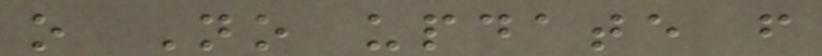o No update from
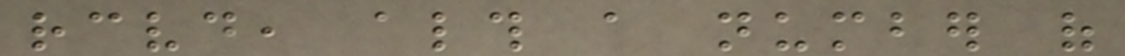received, although a number of
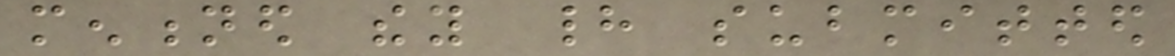mentioned they had submitted
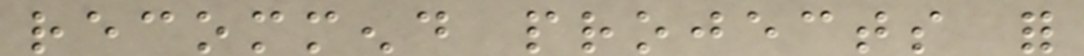recommend projects for
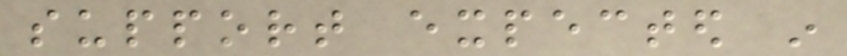support expected in
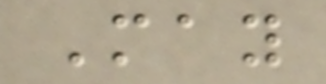May
